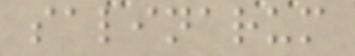salinarum
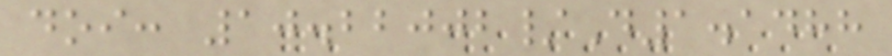doi: 10.22002/D1.1488
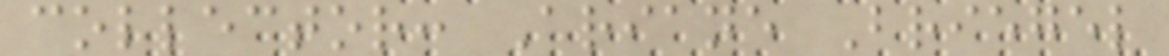collector: Ariane Briegel
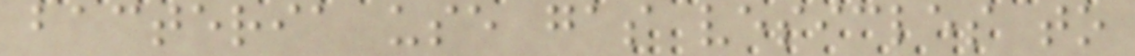bacteria use gas vesicles to
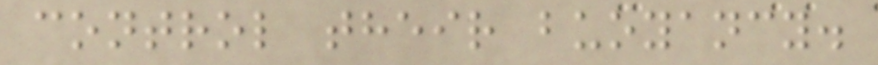control their buoyancy.
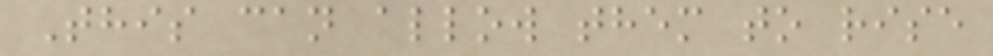This can allow them to rise
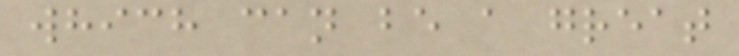which can be a great
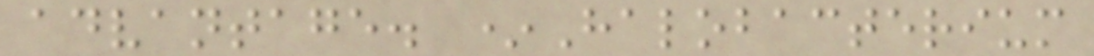advantage. *Halobacterium
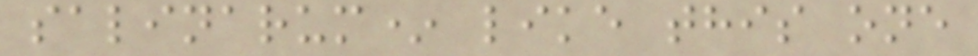salinarum* like this one
